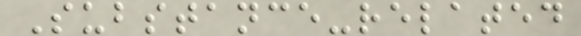Substance-related
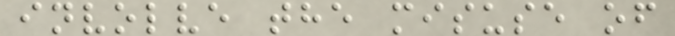involve the misuse of
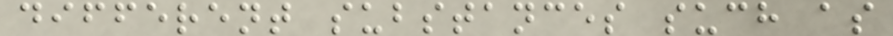different substances such as
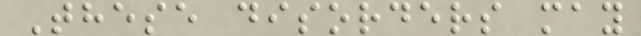These disorders may
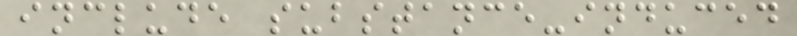include substance-induced
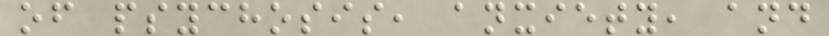of psychosis, anxiety, and
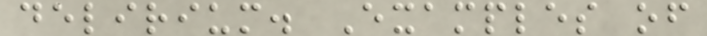delirium. Examples of
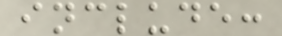include:
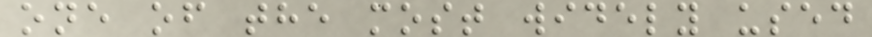one of the most widely used
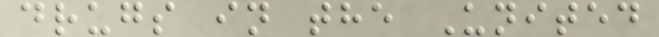drugs in the United
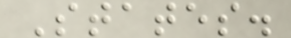States.
